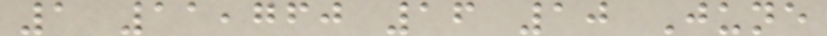1 11,760 16 10 June
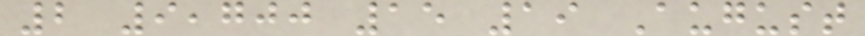2 9,700 15 19 August
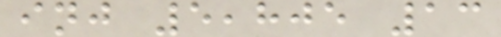inj 5,805 13
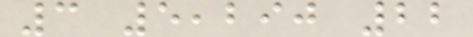3 5,290 22
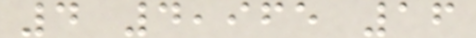4 4,965 16
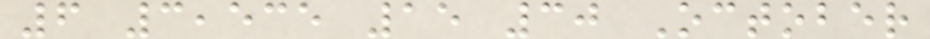6 3,535 15 30 October
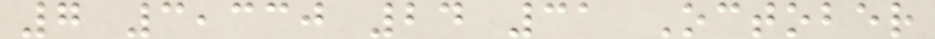7 3,330 24 31 October
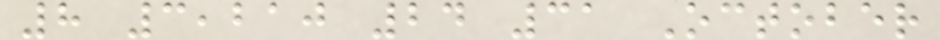8 3,210 24 31 October
